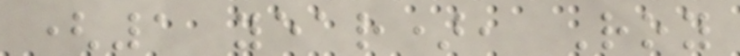(1 year), Roy
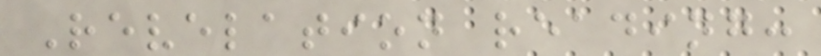Revelation reading:
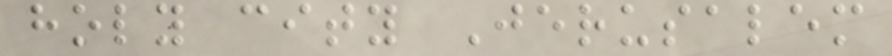holy city Jerusalem
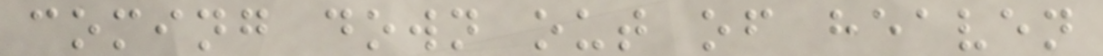coming down out of heaven
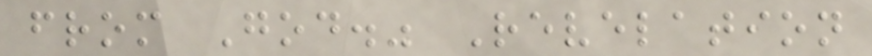from God." Revelation
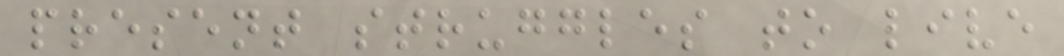present struggles to live
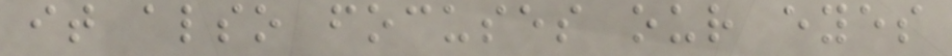it also focuses our eyes
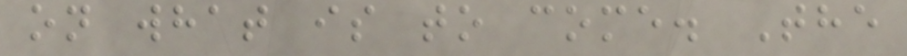on what is to come. The
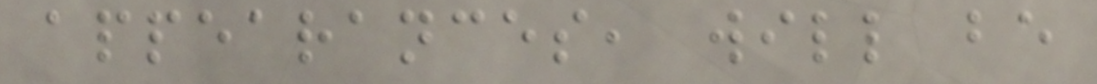appearances, will be
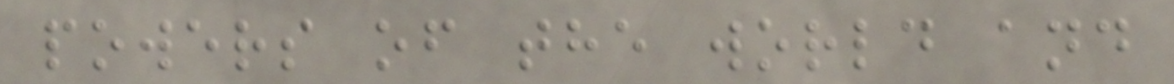powers of the world and
